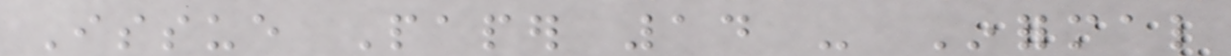Issue Paper 14 - Informal
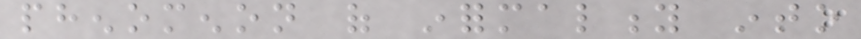phenomenon of informality into
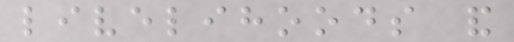livelihoods and
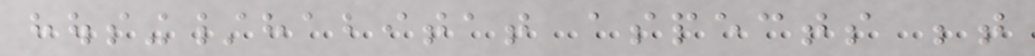housing/habitat aspects between
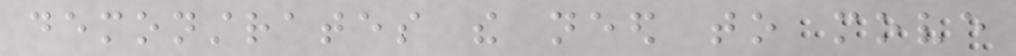demonstrates the need to move
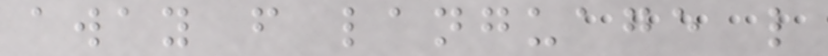away from language like
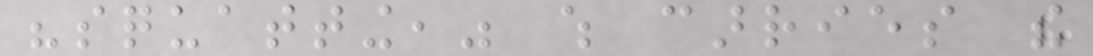"squatting," which carries the
